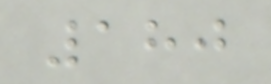180
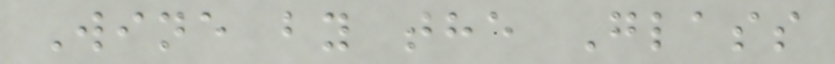Wine by the Glass
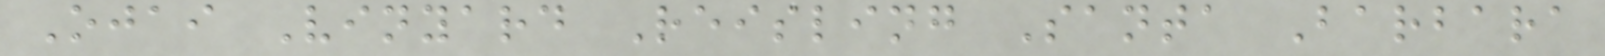Ojai Vinyard Reisling Santa Barbara
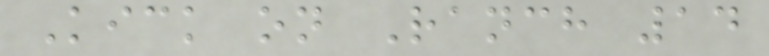Kick on Ranch 14
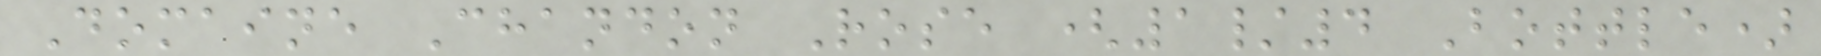Domaine Chandon Rose (1/4 Bottle)
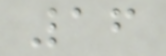16
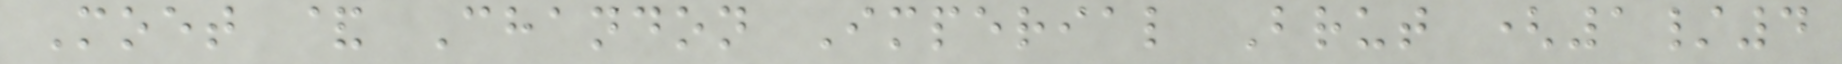Moet & Chandon Imperial Brut (1/4
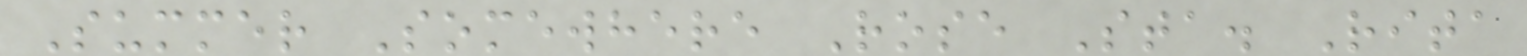Summer Somewhere Rose Sta. Rita
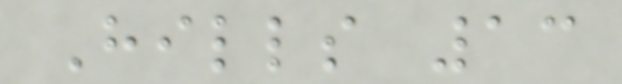Hills 13
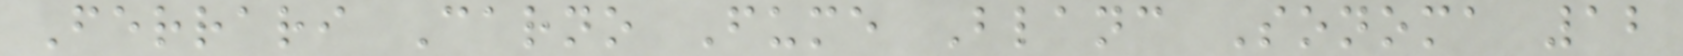Ferrari Carno Fume Blanc Sonoma 12
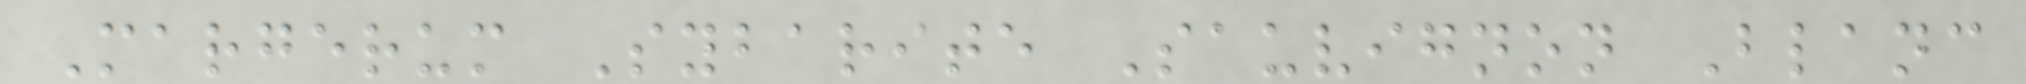Margerum Sybarite Sauvignon Blanc
